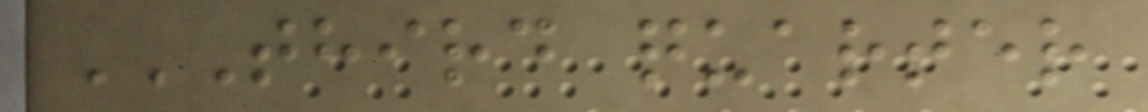THIRD QUARTER
